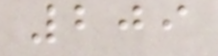209
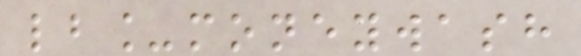lb_moneywash
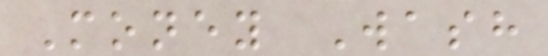Money Wash
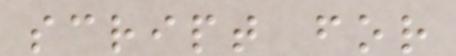script for
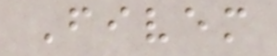Fivem
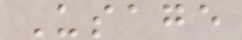Usage
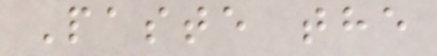Paste the
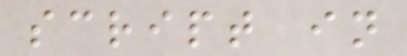script in
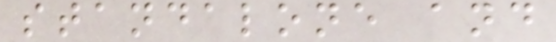standalone and
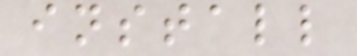install
